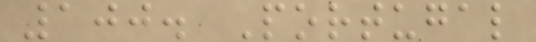100. Portugal
